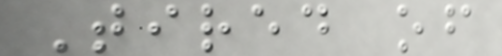Tired of
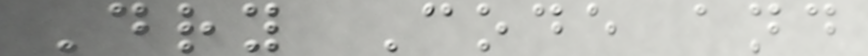Dry Code and
